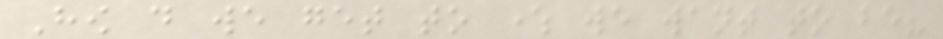How do we get to where we want to be?
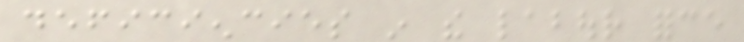deficiencies in the labour force
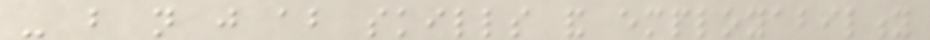- but not just about skills and employability
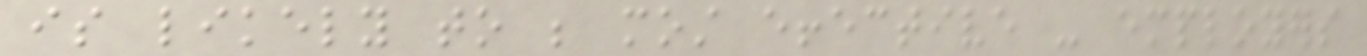is likely to be most effective - employers
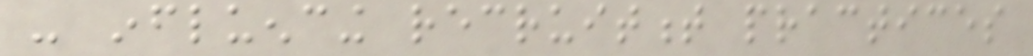- influencing recruitment practices
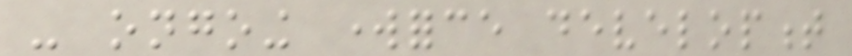- ongoing workforce development
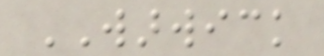WARWICK
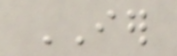IER
